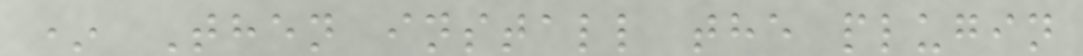* Then install the plugin
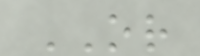OR
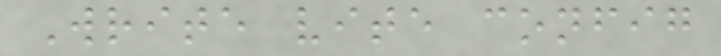Write vite config
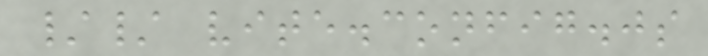// vite.config.js
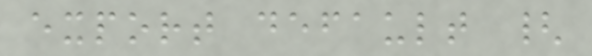export default {
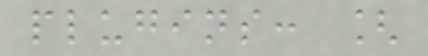plugins: [
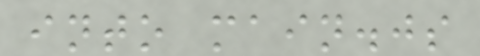into main.js
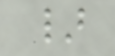}
